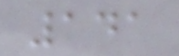141
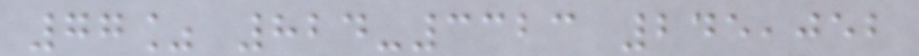77% 824-3323 245,052
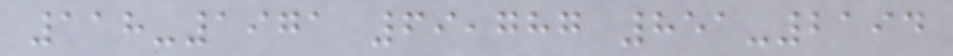118-1971 69,787 851-2194
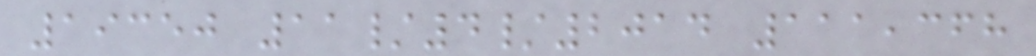19350 11/4/2014 111,368
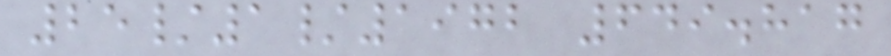25/1/1972 649.817
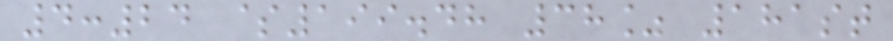4:24 $199.48 38% 181st
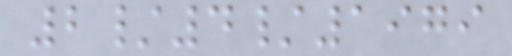2/4/1979
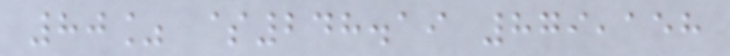80% $248.19 879,158
